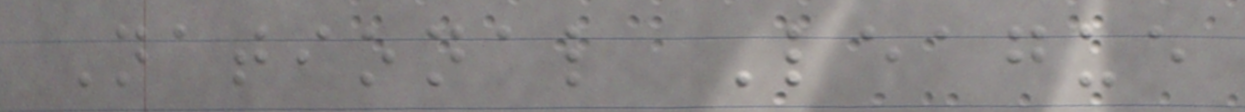National League
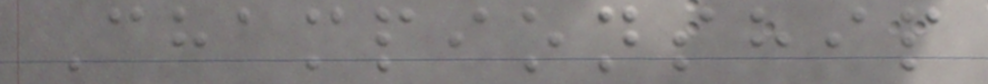Championship
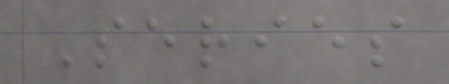Series
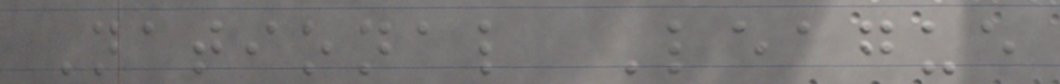National League
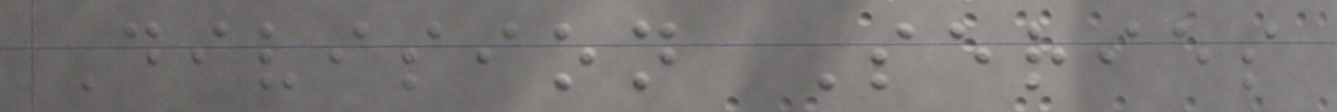Division Series
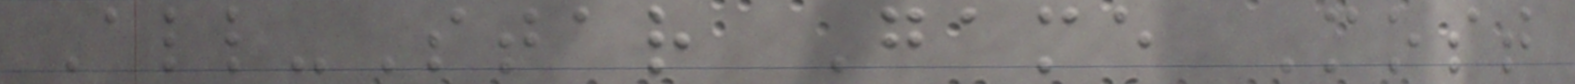All-Star Game Most
